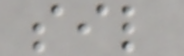sil
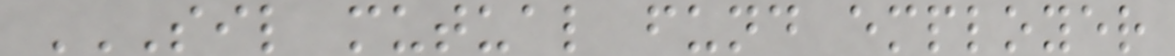SIL MUTUAL FUND EMPLOYER
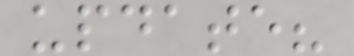update?
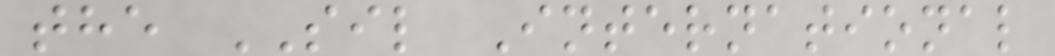the SIL International
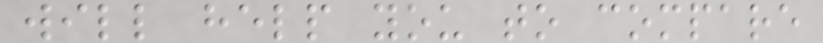will help you to compare
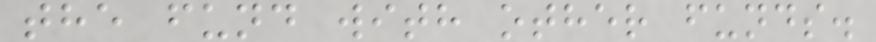the fund with other funds.
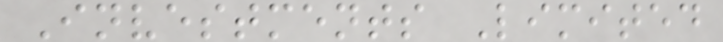Investments Limited
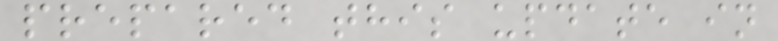prepared this update in
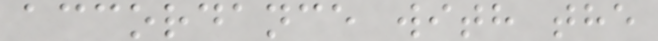accordance with the
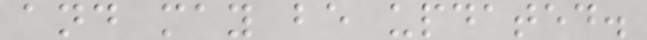and may be updated.
